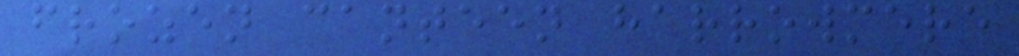frozen canteen harrowmere
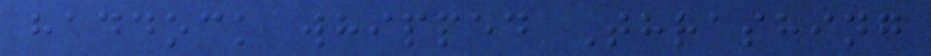haddock whipped Thrashing
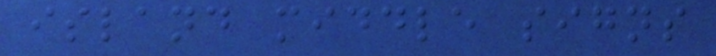island middle signs
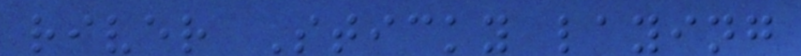river Sticky laying
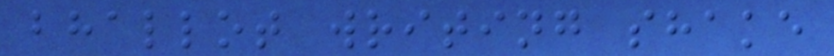bhallot writing shake
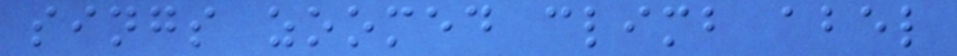sings zoomed climb abel
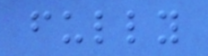fully
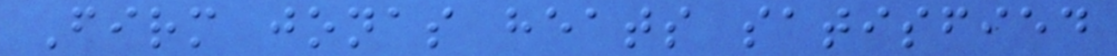Firm jonas heats satisfied
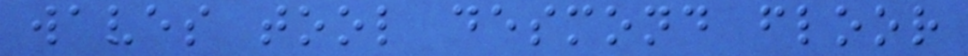waves tool desmond floor
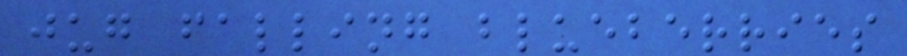jug falling blueberries
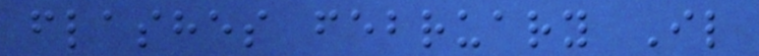flashes february Il
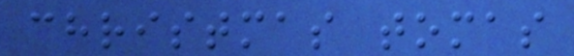christmas tomas
